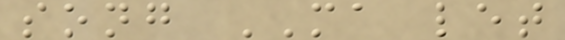song MA let
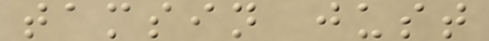tamsin just
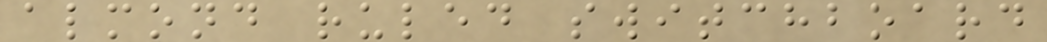almond ruled switchboard
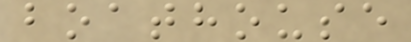boathouse
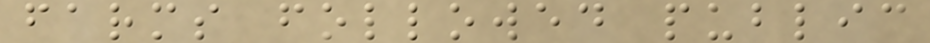farms followed public
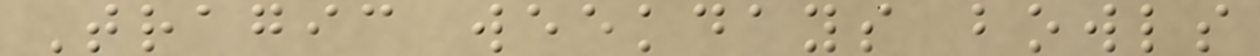Tragic weekdays bowls
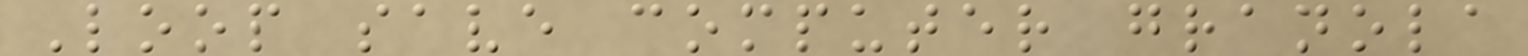Loop save computer granola
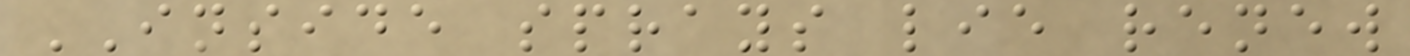INSIDE sprays lie renew
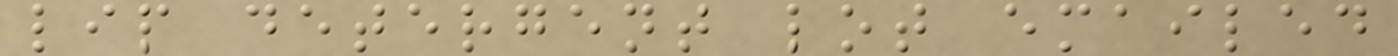lip detergent lot emailed
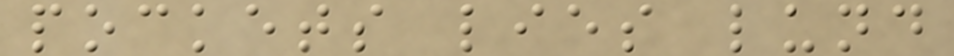pockets lies lund
